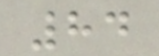84
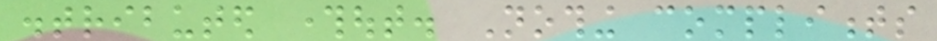distributed throughout. Nothing compliments
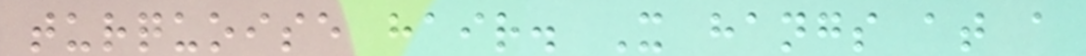turquoise hair. It hangs at a
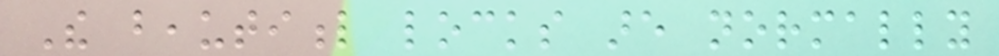The beautiful locks are normally
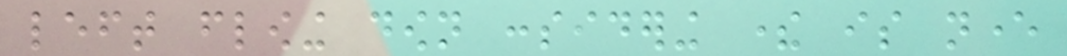left flowing down considering there is never
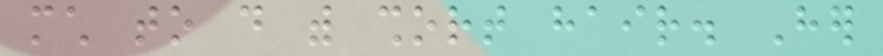much to do with short hair. Her
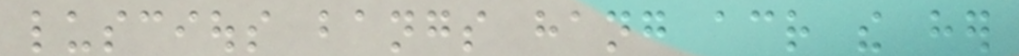luscious bangs hang across the her
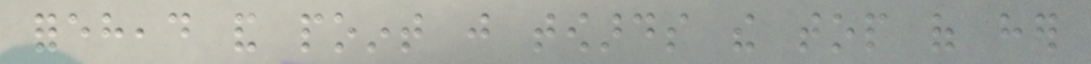forehead and point just towards the top of her
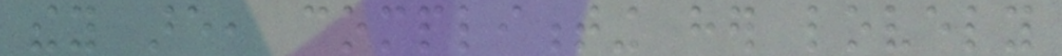they are, complimenting her lovely
